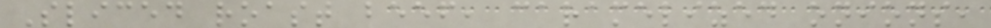Sliced roast beef, caramelized onions,
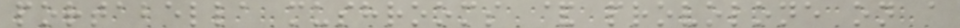portabella mushrooms & provolone on a
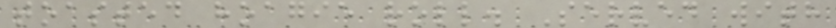toasted hoagie roll. Served with
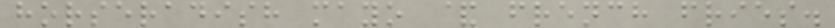horseradish mayo & french fries.
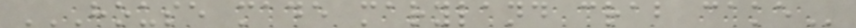HOUSE MADE MARYLAND CRAB CAKE
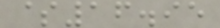$16.95
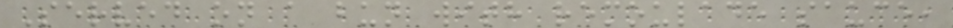Served on a bun with remoulade sauce,
